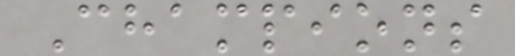Champions
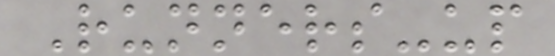Runners-up
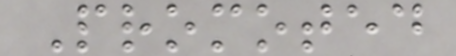Promoted
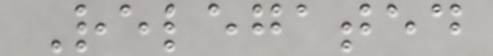Relegated
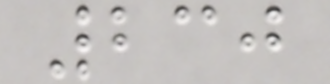230
